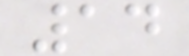14
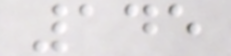145
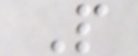P
